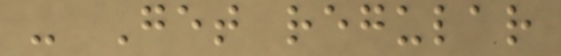- Get regular
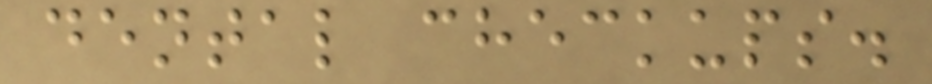dental checkups.
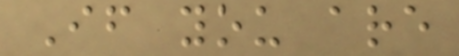If you are
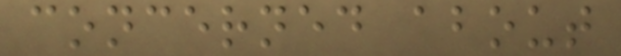concerned about
